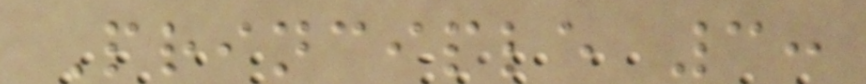Principle 3:
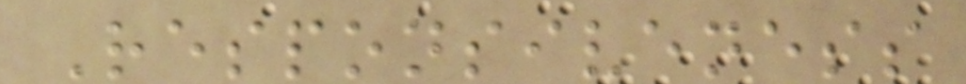Responsiveness
